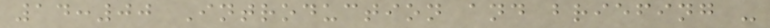14:00 Introduction and briefing -
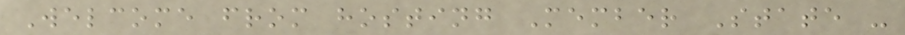Welcome from hosting Member State -
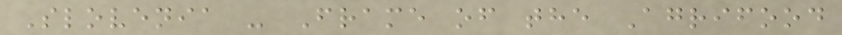Slovenia - Frame of the Agrifood
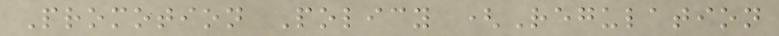Promotion Policy (Regulation
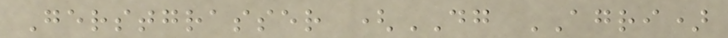Gerstgrasser (DG AGRI)
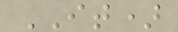IT)
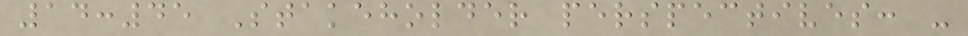14:45 Stakeholder perspectives: -
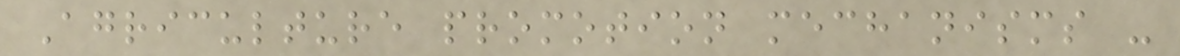Agriculture promotion mechanisms -
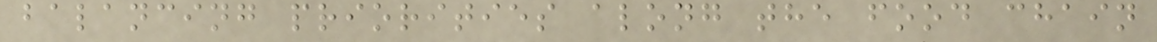balancing priorities along the food chain
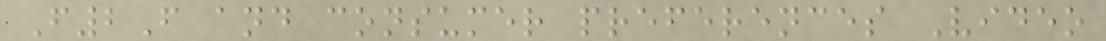F2F and consumer preferences Video
